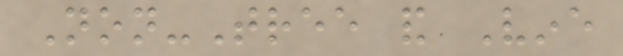Non-Tree and Vine
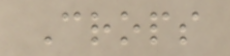Crops
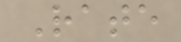Rate
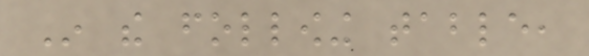In the following table,
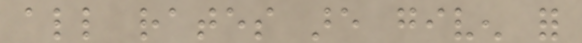all rates are given for
